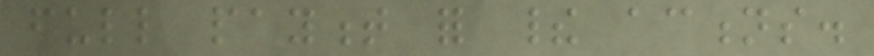full payment for their actions.
